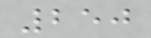250
